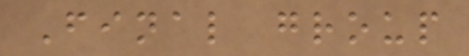Final group
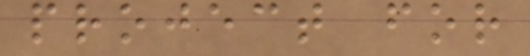project for
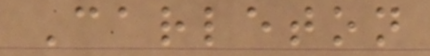Carleton
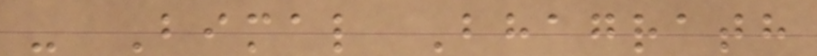- Bimal Bhagrath
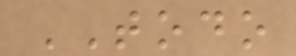TODO
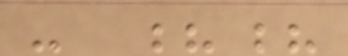- ??
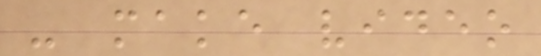- make video
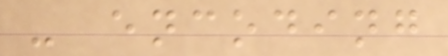- encoding
